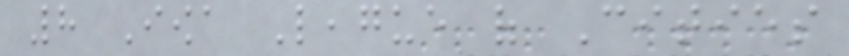8 Iowa League of Cities
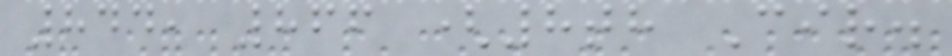844, 866 (8th Cir.
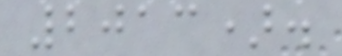2013).
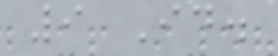9 Id.
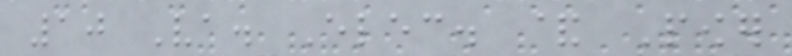10 Va. Elec. & Power
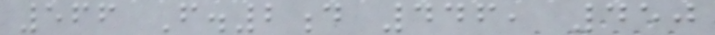566 F.2d 446, 450
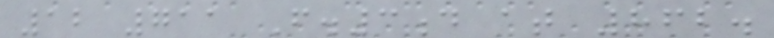12 711 F.3d at 862.
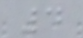4
